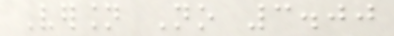Version No 3.00
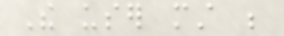The user must be
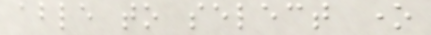able to select one
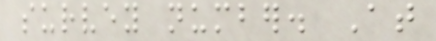survey number. At
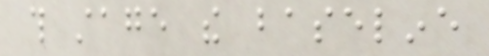this stage the baseline
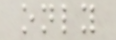only
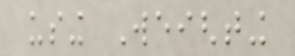using Weighting
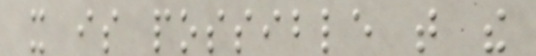it is possible that the
